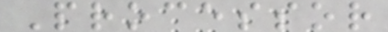Processor
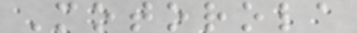Motorola
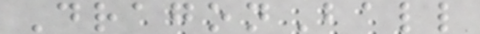DragonBall
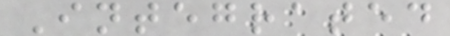Integrated
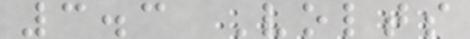3.3 Volts
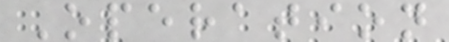Operation
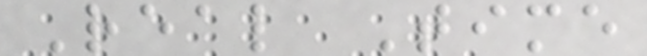Real Time
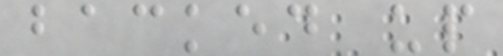backed up
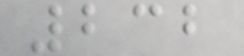232
